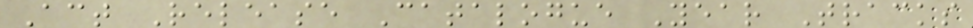Act Release Catalogue Year Tracks
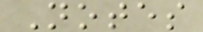Notes
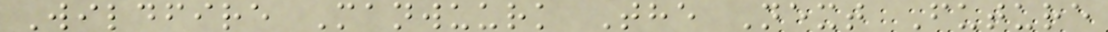Wildfire Manwuurk The Next Future
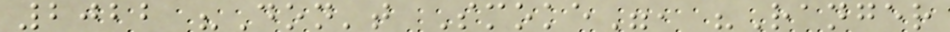2022 "Don't Smoke", "Ranger
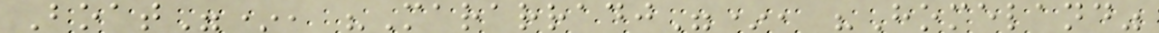Boat"*, "Mararradj"*, "Homeland"
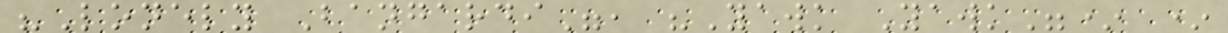"Lonely Bangardi", "Yawk Yawk"* *
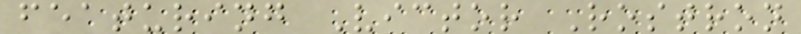featuring Victor Rostron
